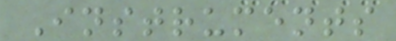Instruments
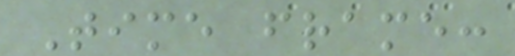Time frame:
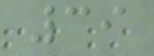39
